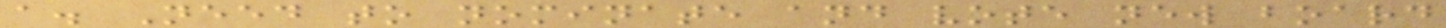a. Need to nominate and vote new board
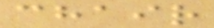chair
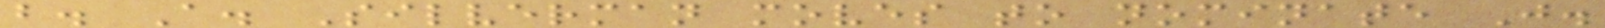b. A. Silverman moves to nominate J.
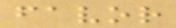favor
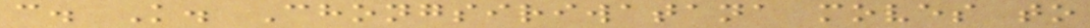c. K. Chongsiriwatana moves to
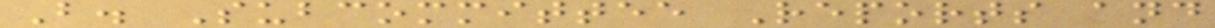B. Subcommittee Reports and
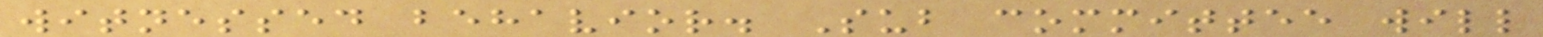witnessed behavior. Sub committee will
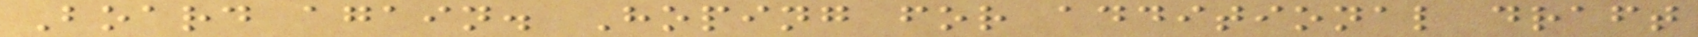Board again. Hoping for additional draft
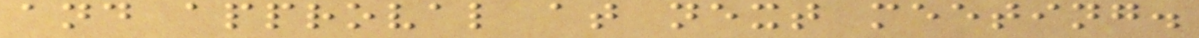and approval at next meeting.
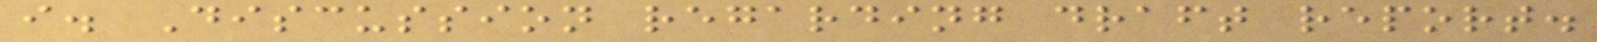i. Discussion regarding draft report.
